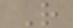R
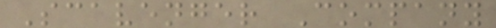Scavenger Company
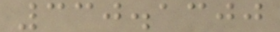330.1300
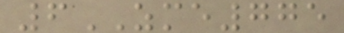6ZME775
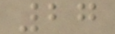27
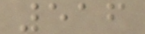516
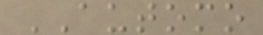AUTOMO
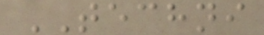TECHNI
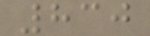830
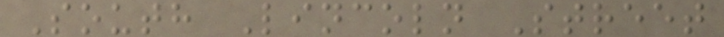South Lincoln Street
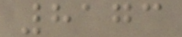8173
